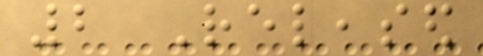2 Released
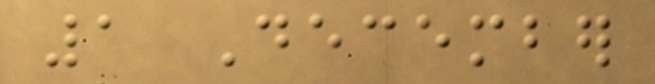1 December
